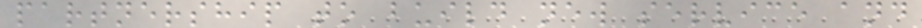partnership to build new service and
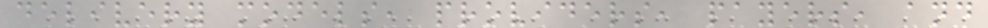delivery models, providers, payers, and
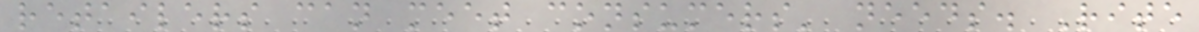retailers can meet consumers' needs. Rite
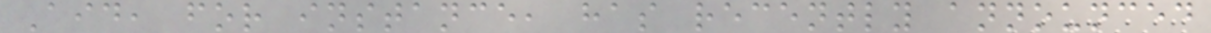Aid, for instance, has recently announced
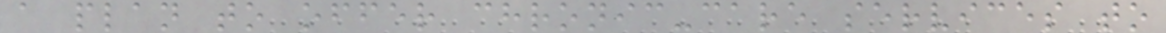a plan to offer chronic-care services to
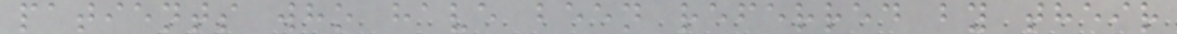patients who have been referred by their
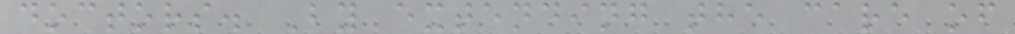doctors. By extending the care of
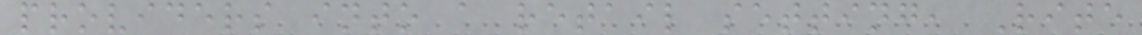providers into a retail setting, Rite
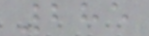285
